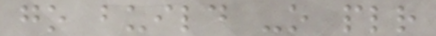go build -o plr
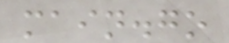main.go
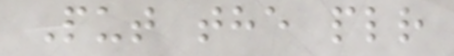Put the plr
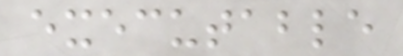executable
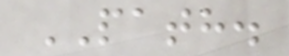PATH.
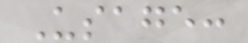Usage:
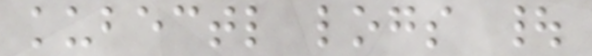kubectl logs |
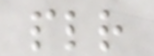plr
